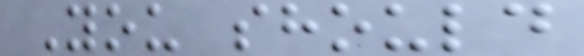You should
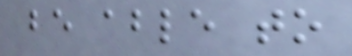be able to
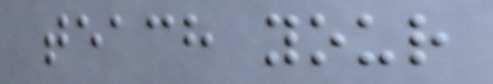teach your
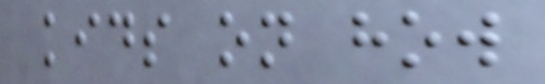kids on how
